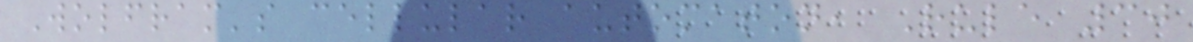Wolfram's cellular automaton, Rule 30
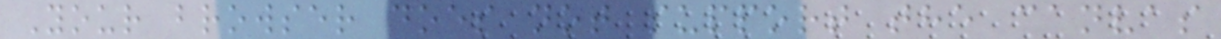Your browser does not support the canvas
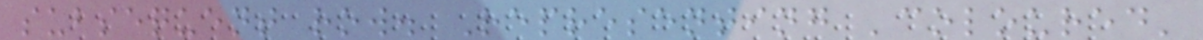subsequent row. Representing 'coloured'
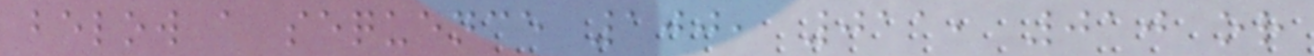below a sequence 100, 011, 010 or
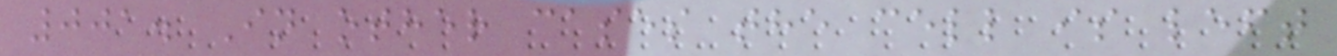001. In other cases the cell is left
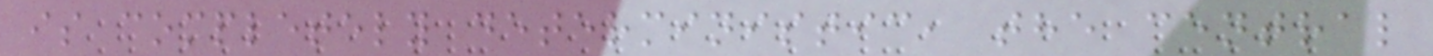is completely deterministic, the central
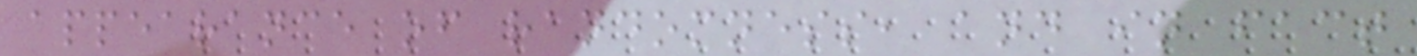appearance of randomness, and in fact
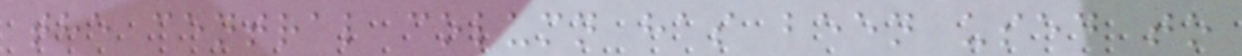the central column has been used to
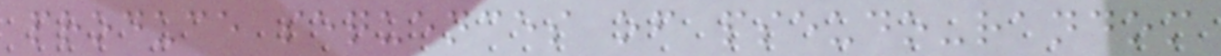produce sequences of pseudo-random
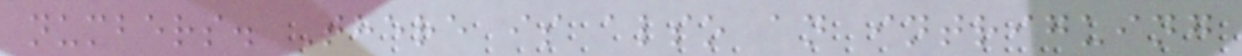numbers. There is also an intriguing
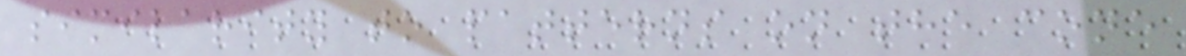similarity to patterns on the cone
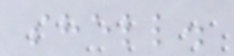shell.
